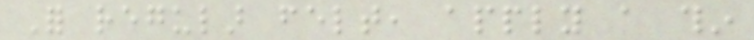For regular felt, apply a thin
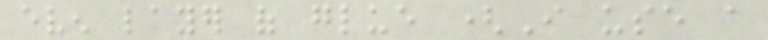even layer of glue (I use a
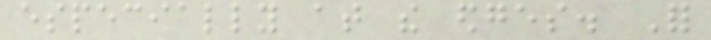especially at the edges. For
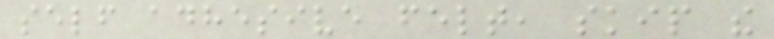self adhesive felt, skip the
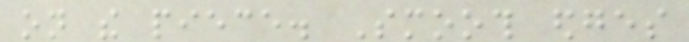on the piece. Smooth edges
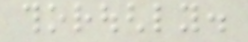thoroughly.
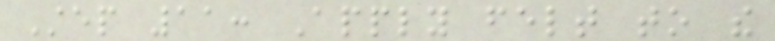Step 11: Apply felt to the
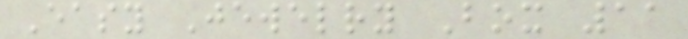Easy Jewelry Box 11
